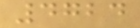4724
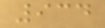934
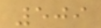509
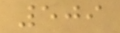509
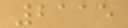2115
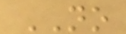NO
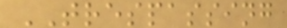TRESPASSING
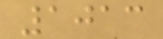1013
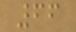66
